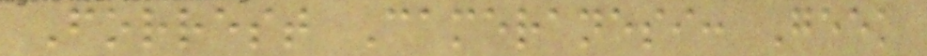Forrest Cameranesi: Geek
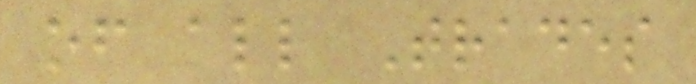of all Trades
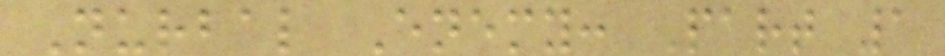Nurbal Enemy: Part 1
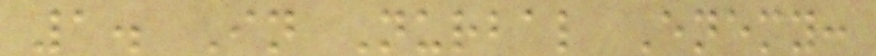1. In Nurbal Enemy:
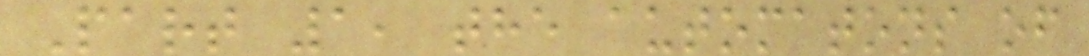Part 1, the automatons of
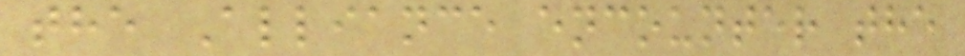the Alliance encounter the
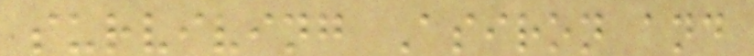surviving Asiron and
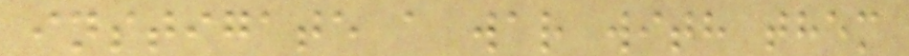instigate a war with them
